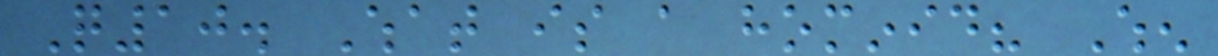Q10. What is a hominid? When
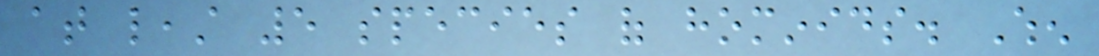at least 5 species of hominids. When
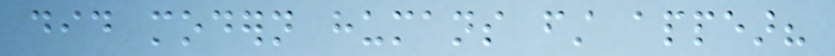did modern humans first appear?
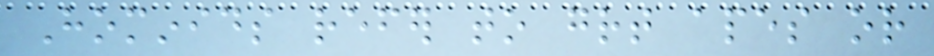Hominids refer to great apes or
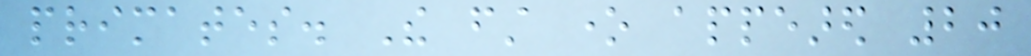primates. The first one appeared 20
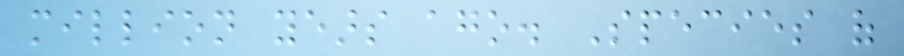million years ago. Species of
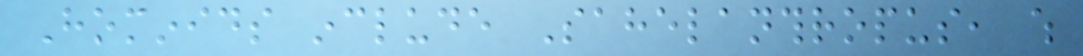Hominids include Sahelanthropus, which
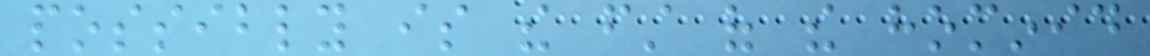possibly is the first of the hominid
